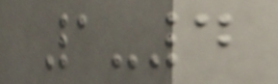1-4
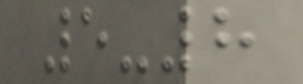5-8
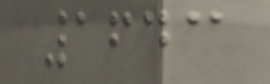1643
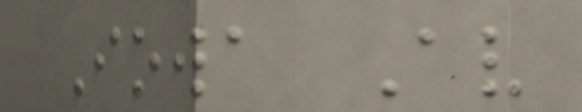Iowa Av
